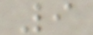9
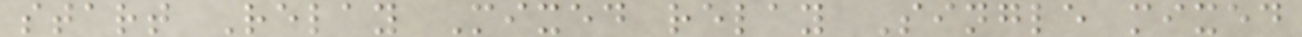start Relay Mixed relay Single mixed
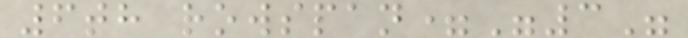6th rowspan="3"
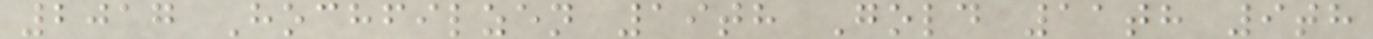2017 Hochfilzen 19th Gold 11th 9th
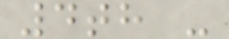4th -
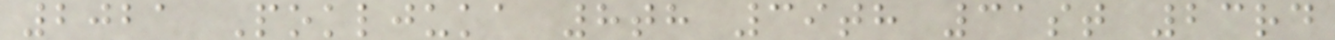2021 Pokljuka 8th 39th 31st 23rd
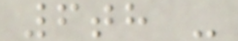6th -
